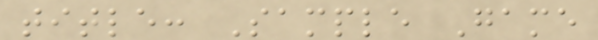title: Sample Game
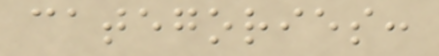categories:
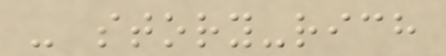- story-rich
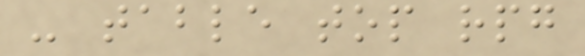- table top rpg
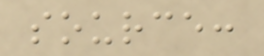source:
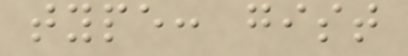type: gist
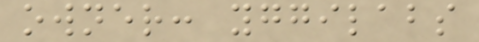owner: yggilabs
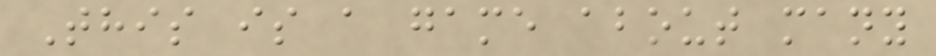This is a game about many
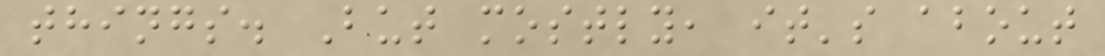things. But mostly, it's about
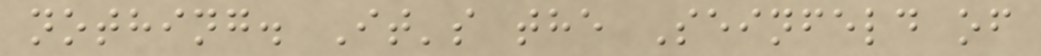nothing. It's the Seinfeld of
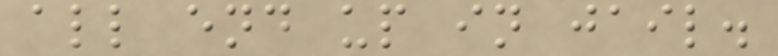all end up in jail.
